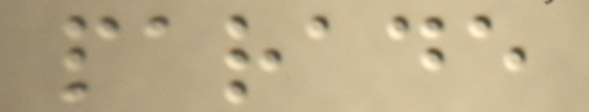parade
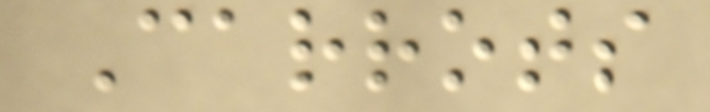Carrots
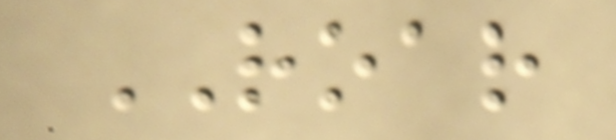ROAR
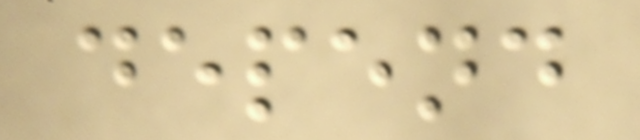depend
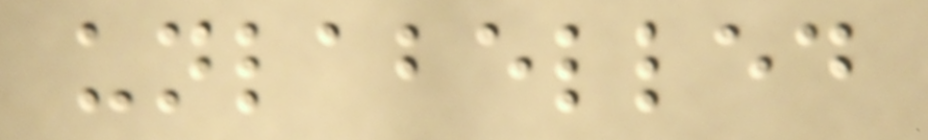unlabelled
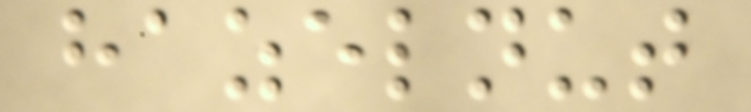hazelnut
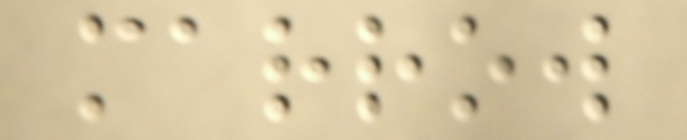marrow
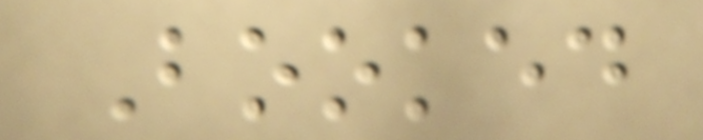Booked
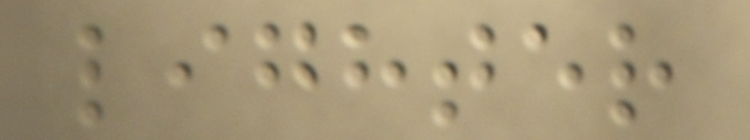lighter
